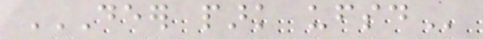DEER PARK UFSD
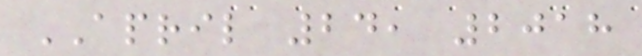APRIL 24, 2018
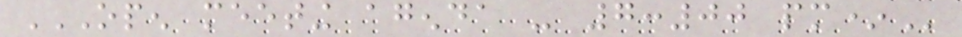OPEN MEETING AGENDA - 7:00 PM*
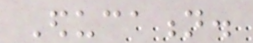Education.
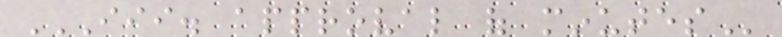III. APPROVAL OF MINUTES
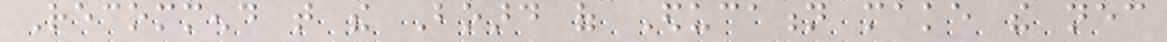Recommend that the Board of Education make the necessary
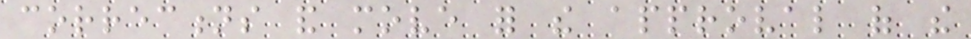corrections and move for the approval of the
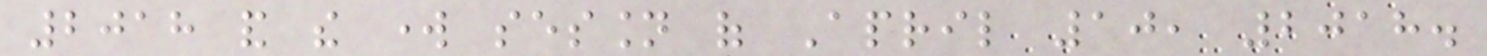2018 and the work session of April 10, 2018.
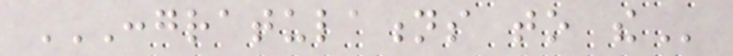CONGRATULATIONS TO THE
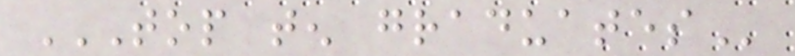TOP TEN GRADUATES
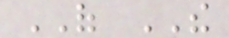OF THE
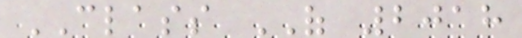CLASS OF 2018
